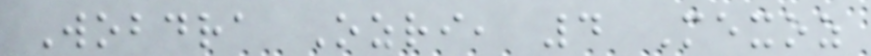Wobdra Ozri, 4 Mexoz
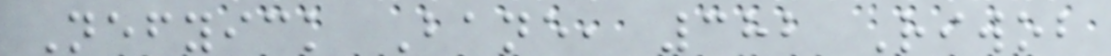Nefyick Bane, 382 Riwob
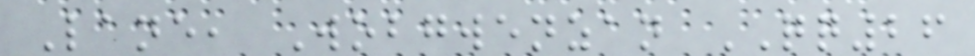Lane, Wobgwenzan QQ26
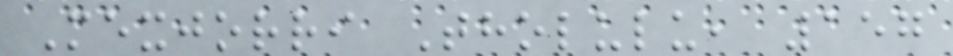Mexjorri Tholulu, 157
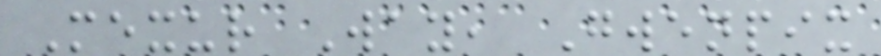Mexur Way, Gwenpix
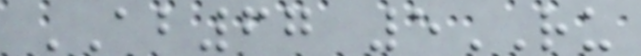AB67 5RU
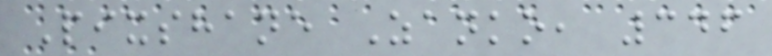Pixshane Zanko, 346
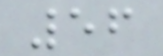56
